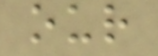our
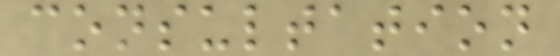consultation
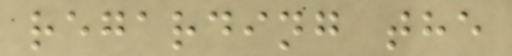regarding the
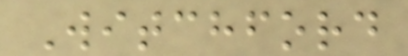Witchford
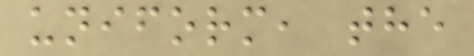uniform, the
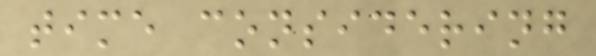time considering
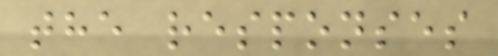the responses
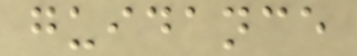guidance
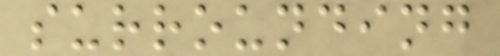surrounding
